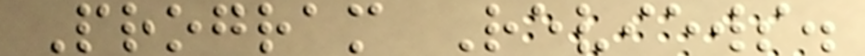Program Reviews.
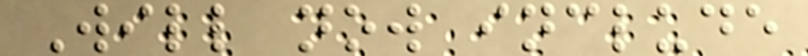Will now include
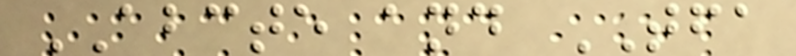ABCTE and TFA
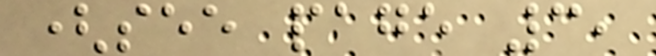(see page 3,
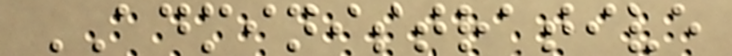ADMINISTRATIVE
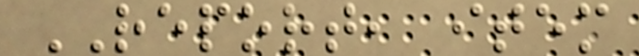REPORT, item
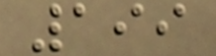199
